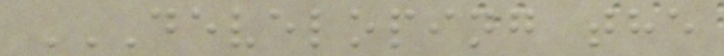DEVELOPING THE
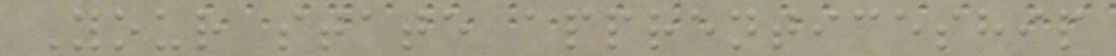Your state apprenticeship
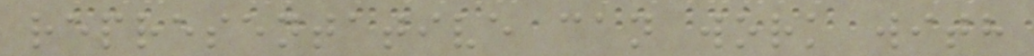representative can work with
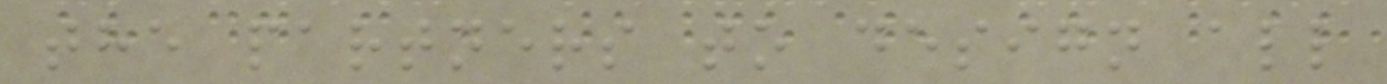the partners to design all
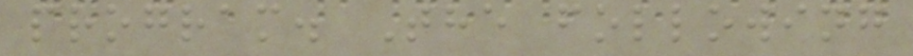program. The following
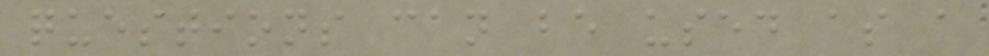questions can be used as a
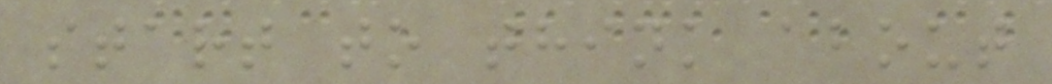start to think about
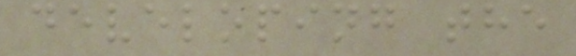developing the
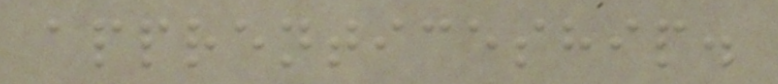apprenticeship.
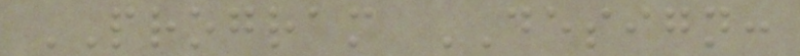PROGRAM DESIGN:
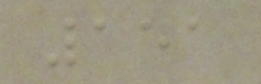151
